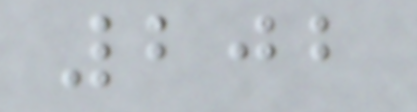202
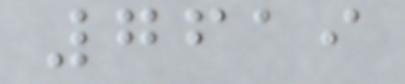7619
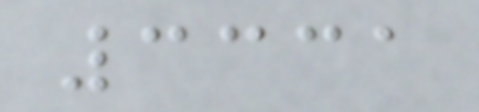3331
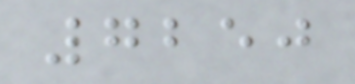7250
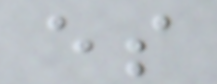es
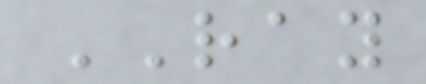RAY
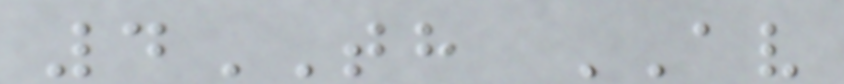4TH AV
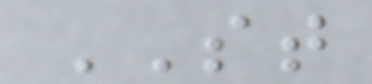ST
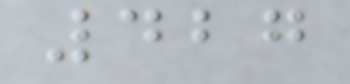427
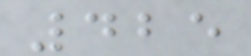425
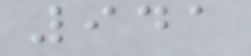941
